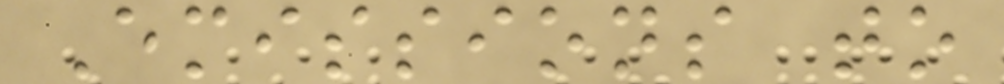Emissions to
